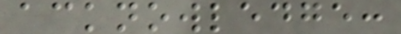acknowledge:
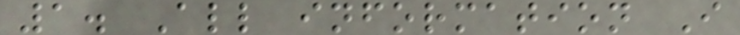1. All information I
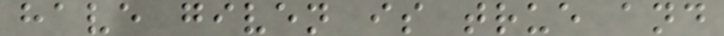have given is true and
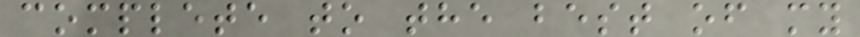complete to the best of my
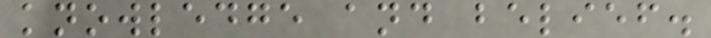knowledge and belief.
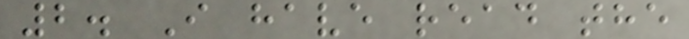2. I have read the
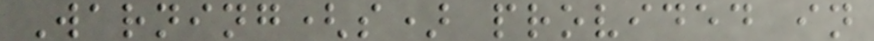Warning(s) provided in
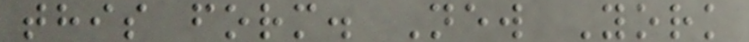this form. New York
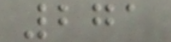271
